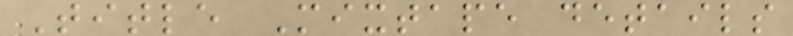Title Mixtape details
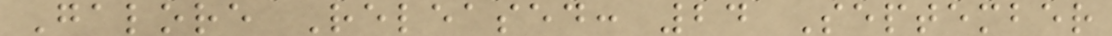Galore Released: 24 September
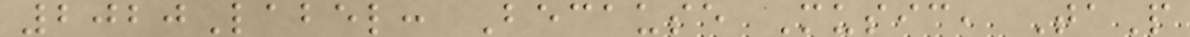2020Label: Because Music, TaP
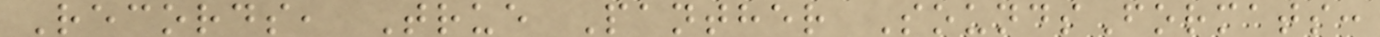Records, True Panther SoundsFormats:
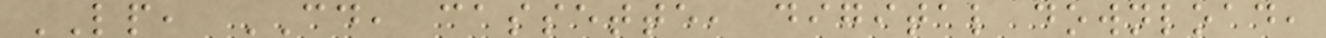LP, CD, cassette, digital download,
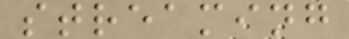streaming
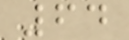64
